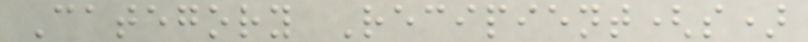Category Recipient(s)
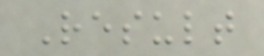Result
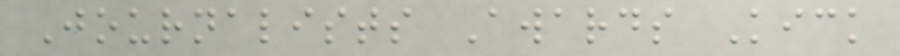Journalists Awards Kick
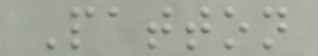Patton
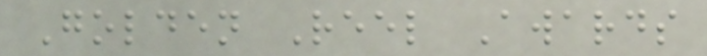Golden Reel Awards
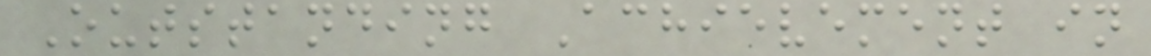Outstanding Achievement in
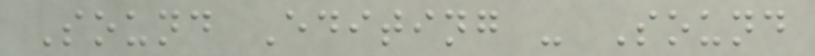Sound Editing - Sound
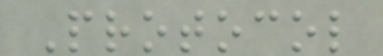Protocol
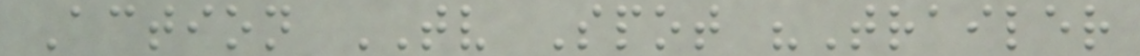Action TV Spot "Trailer
